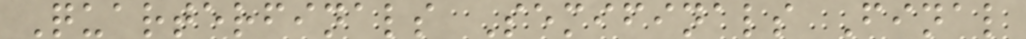Quarterfinals Semifinals Final
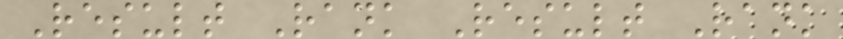Result Rank Result Rank
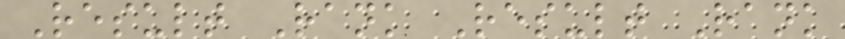Result Rank Result Rank
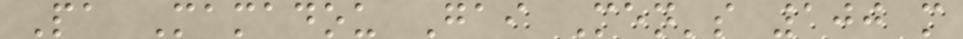Pa Mamadou Gai Men's 100 m
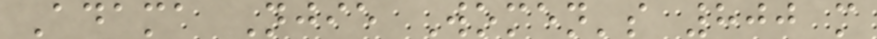Adama Njie Women's 800 m
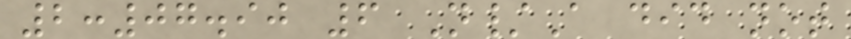2:07.90 6 N/A did not
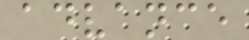advance
